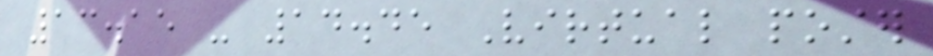13.15 - 14.45 Virtual poster
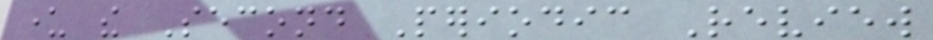under the Second Periodic Review
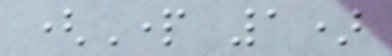(Part 1)
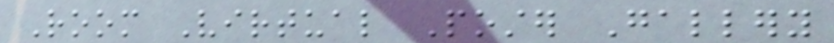Room Virtual Poster Gallery
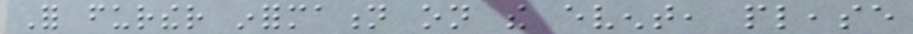For further information on the event, please
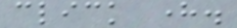click here.
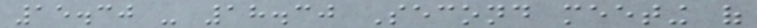15.30 - 18.30 Second meeting of
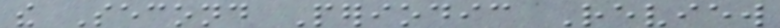the Second Periodic Review
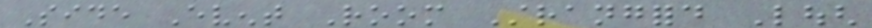Side Event Room Strangford Lough
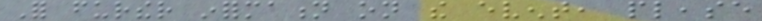For further information on the event, please
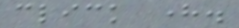click here.
